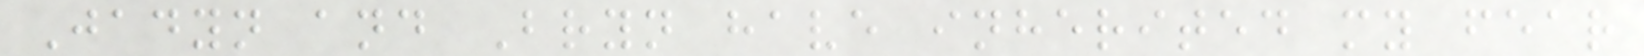Jadyn and Bryn have inherited my fear
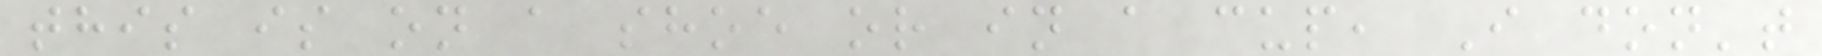this is on a shoe or in a cup, I don't
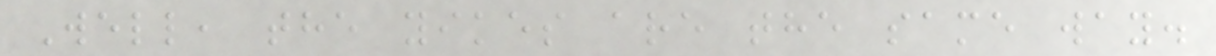Well, the yikes are the same way.
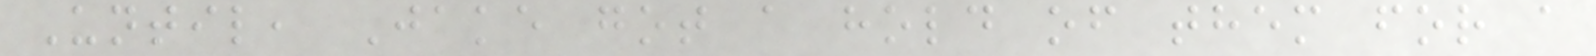Until, Jake got a hold of them for a
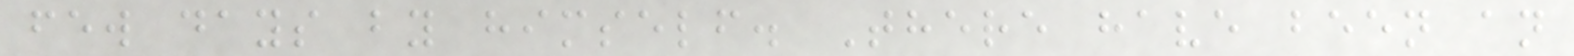few days by himself. There have been an
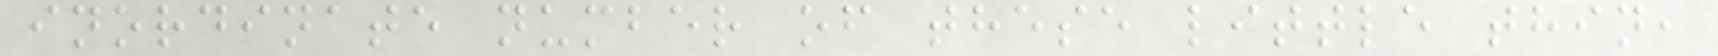inordinate number of these little thin,
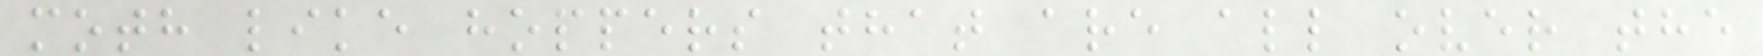moth like hoppers that are all over the
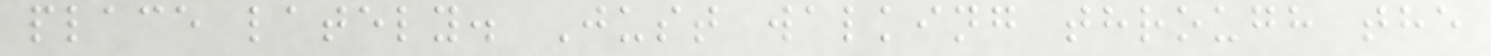place lately. Just walking through the
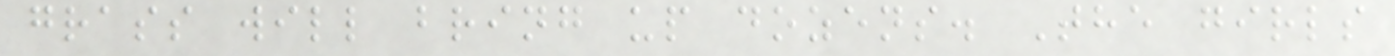grass will bring up dozens. The girls
